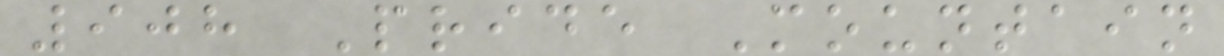908 Pride Mountain
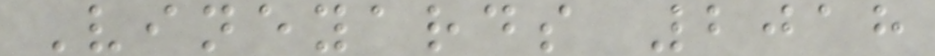Vineyards 2018
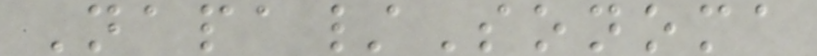Napa/Sonoma
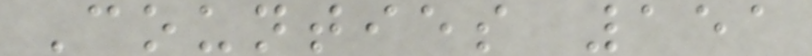Counties 151
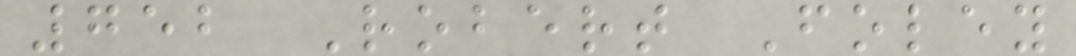752 Robert Foley
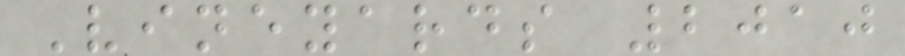Vineyards 2010
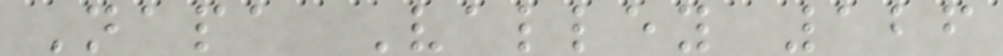Napa Valley 126
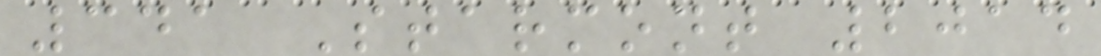341 Starmont 2014
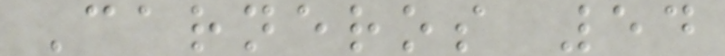Carneros 54
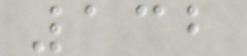132
